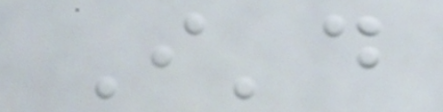I'd
